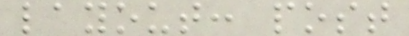layout: post
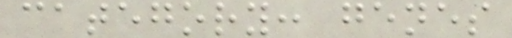category: genes
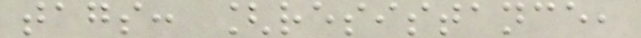tags: [resistance,
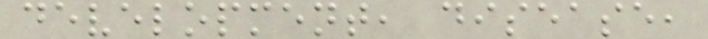development, disease,
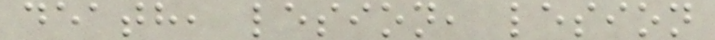death, lesion, lesion
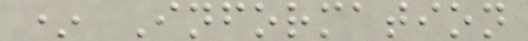* Information
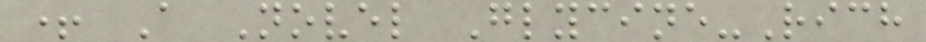+ A Novel Glycine-Rich
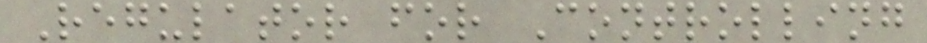Regulator for Controlling
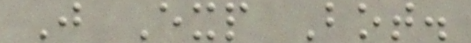J Exp Bot.
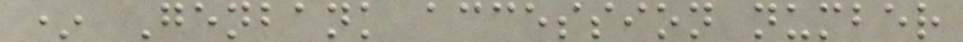* Genbank accession number
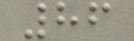86
